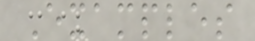Examples
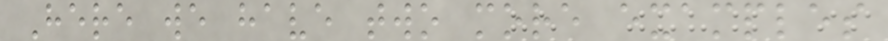Here we have two more examples
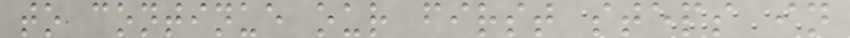to continue our first steps in
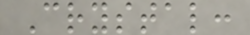Crystal:
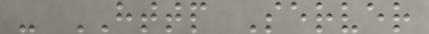- HTTP Server
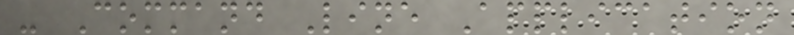- Command Line Application
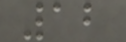12
